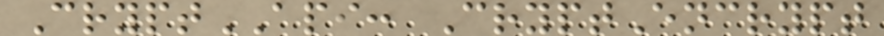CryptAPI: CryptEncrypt
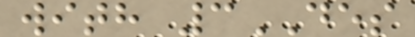with 3DES
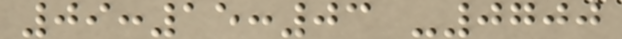09:15:03 -0700
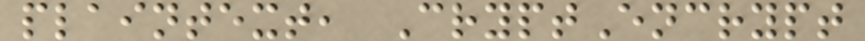plaintext, CryptEncrypt
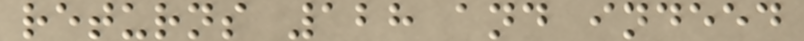returns 128 and indeed
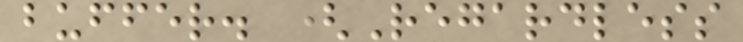buffer. (Regardless
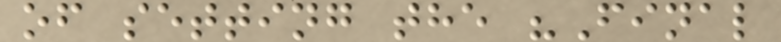of setting the "Final
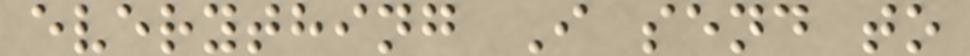everything I send to
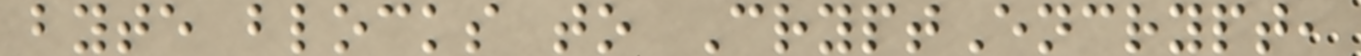byte blocks to CryptEncrypt,
